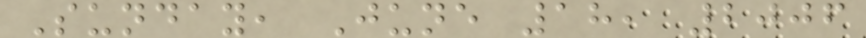Sunday, June 18, 2006
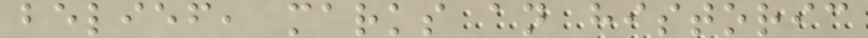belief, marks an historic
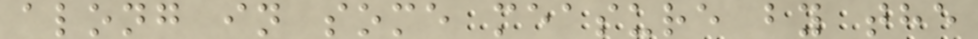along in some measure by the
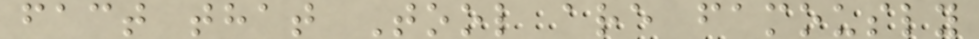fact that Tool are famously
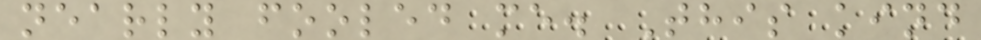nearly fooled me. This kind
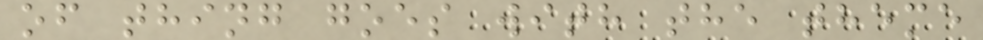of thing goes with the theme
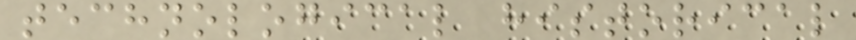technological historical
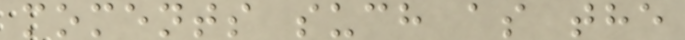moments such as the
